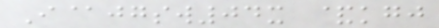I@jgsw04x &kgj
